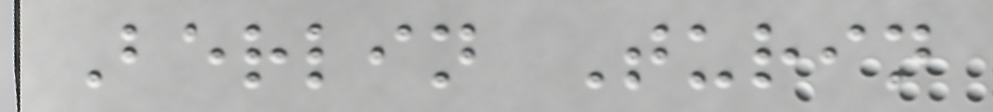Berlin Turin
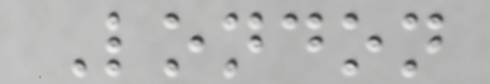London
